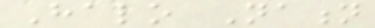Halo Nation
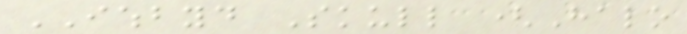IWHBYD Skull (Halo
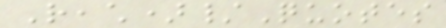Reach)/Quotes
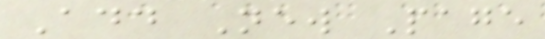Add New Page
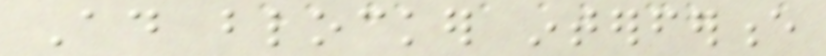Ad blocker interference
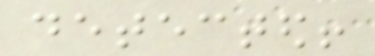detected!
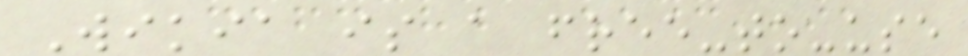Wikia is a free-to-use
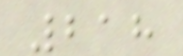218
